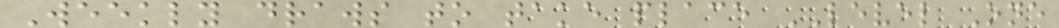Weekly draws to take place LEVEL One
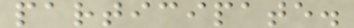participate.
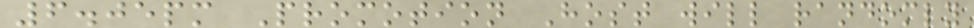6.05pm Promotion Host will randomly
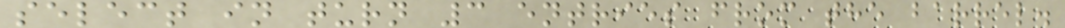select in turn 3 entries from the barrel.
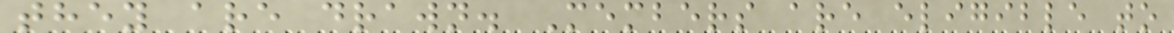they are drawn. Members are eligible to
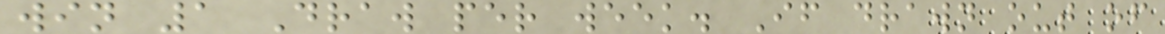win 1 Draw per week. If drawn out of
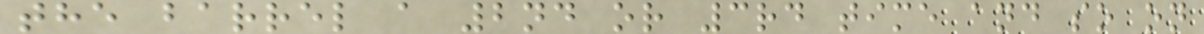the barrel a 2nd or 3rd time and so on
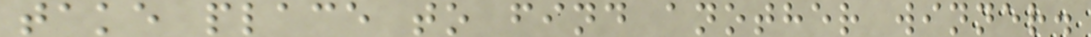take place to find another winner.
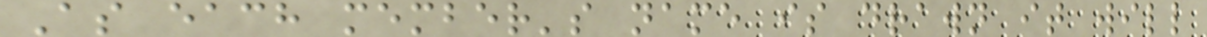As each member's name is drawn it will
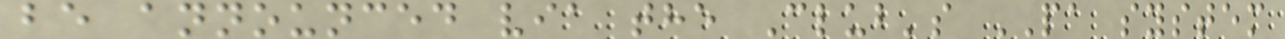be announced via the Club's PA system
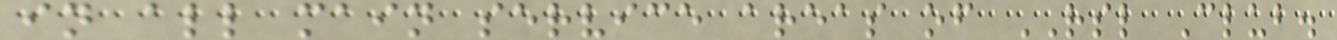in all main service areas of RSL Club.
